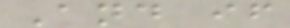And if
